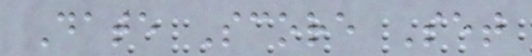Date Score Set
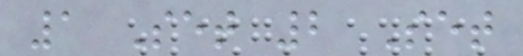1 Set 2 Set
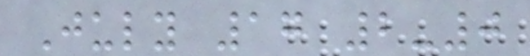July 17 2-0
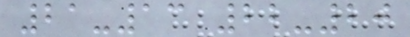21-13 22-20
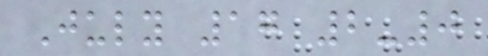July 17 2-0
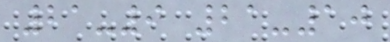21-9 21-10
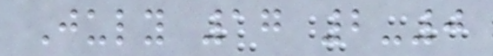July 17 2-0
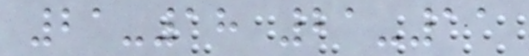21-18 21-11
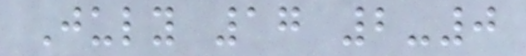July 17 2-0
